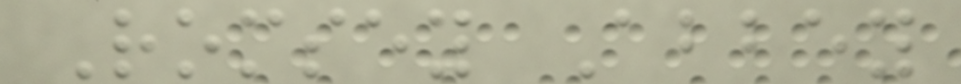Romsey Abbey
